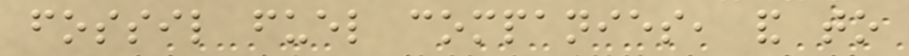fossil fuel companies, and to
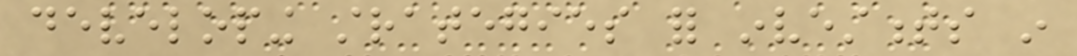developing strategies for investments in
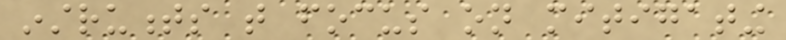instruments that focus on mitigating
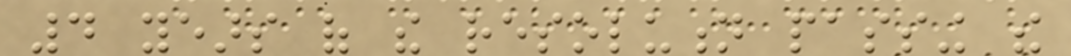4 years of the resolution passing the
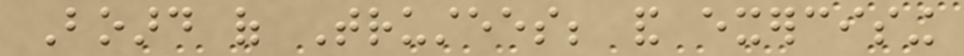Board of Trustees; and exercising
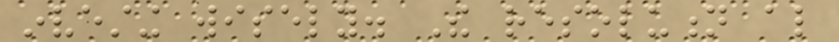investing wisely. The resolution also
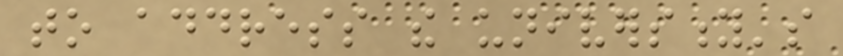to address the university's
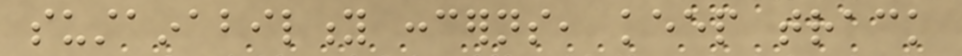sustainability concerns, keep track
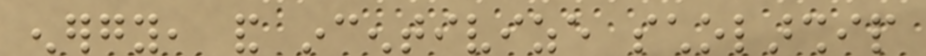energy, and incentivize scholarship
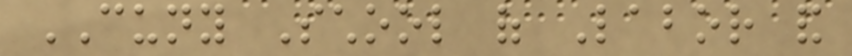CUNY School of Labor and
